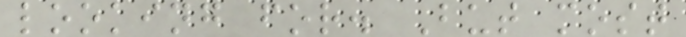looking for. But most
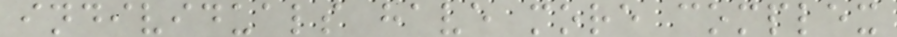individuals have more complex
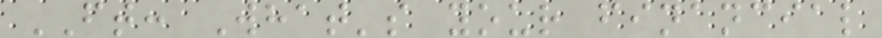FT: What's your financial
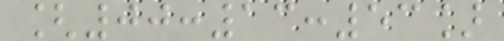[00:13:53]
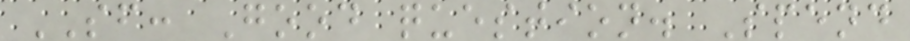SF: Good question. Spend
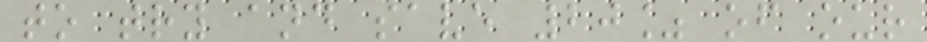to try and save 20% of our
